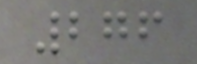276
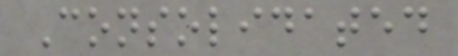Consolidated
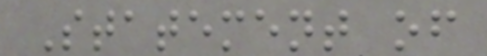Statement of
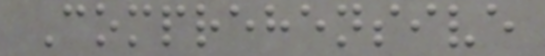Comprehensive
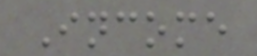Income
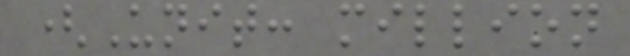(Unit: million
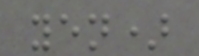yen)
